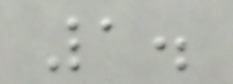1.
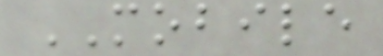MOBILE
